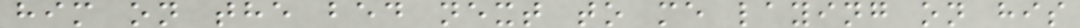him on the bed next to me laying on his
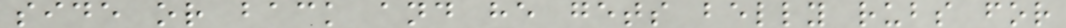side or back and he gets belly rubs for
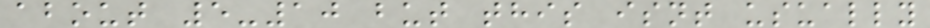about 5-10 but this isnt usually
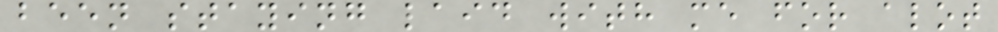been staying laid with me for alot
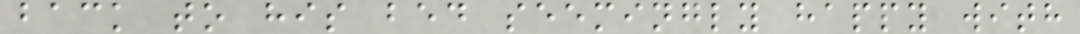back to his bed seemingly happy with
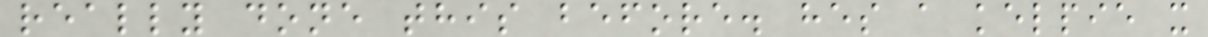really done this before. hes a kelpie x
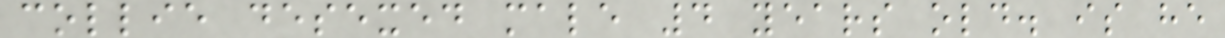collie desexed male 4 years old. is he
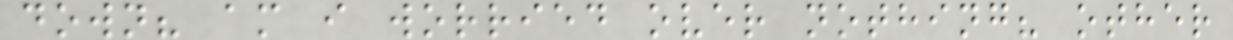down? am i worried over nothing? other
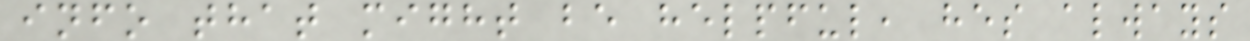info that might be helpful, hes always
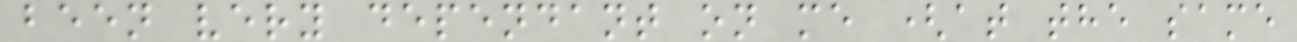been very dependant on me (at the same
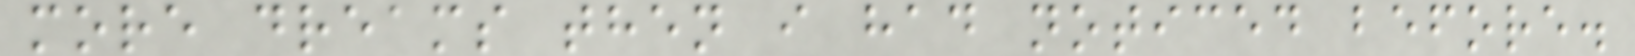more dreams then i had noticed before.
